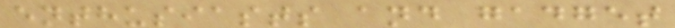enthusiasts and gadget
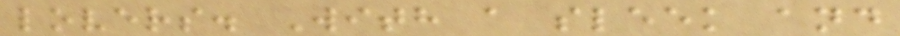lovers. With a sleek and
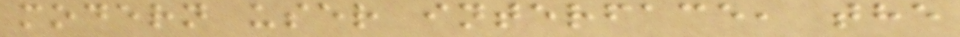modern user interface, the
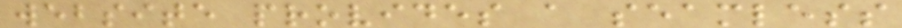website provides a seamless
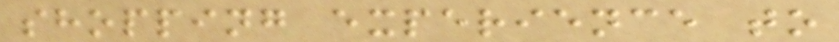shopping experience to
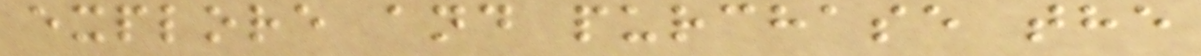explore and purchase the
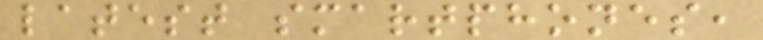latest smartphones,
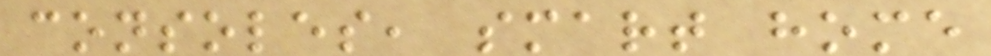consoles, smart home
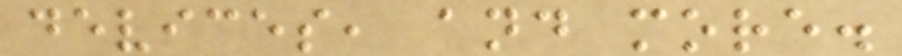devices, and more.
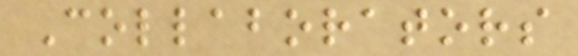Collaborators
